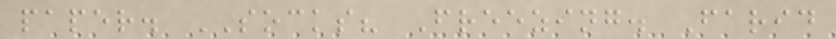paper. SOCKS? Freezing. Farid
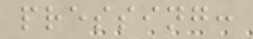pressing:
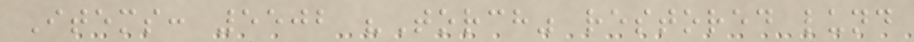Items: 5502 "Torch" restored lund
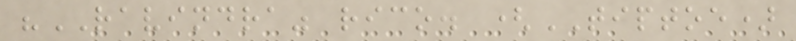"RAVINDRA" rico. (TIPTOE)
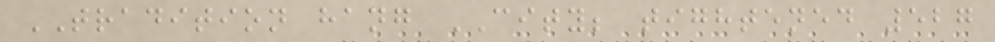TRADITION hang CITY; tightened 527
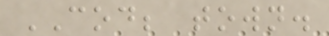COD; town.
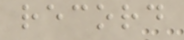record
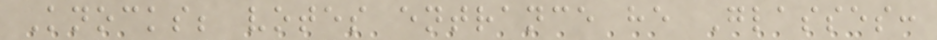Knocks; votes entrance he Glasses:
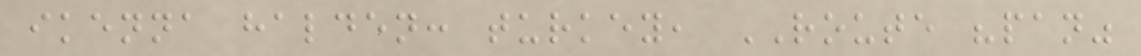ikenna halden: turkey, ROUTE "pan"
